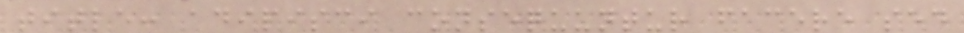title: adipisci consequuntur facere sed
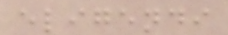eligendi
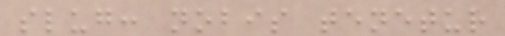slug: nobis tenetur
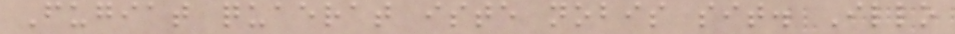Fugiat quaerat iste nobis sit. Illo
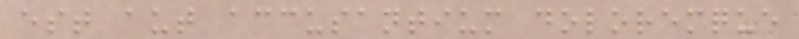est aut accusantium doloremque
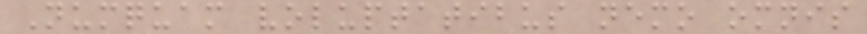Numquam voluptatibus nemo omnis
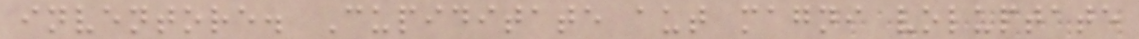inventore. Cupiditate aut magni voluptate
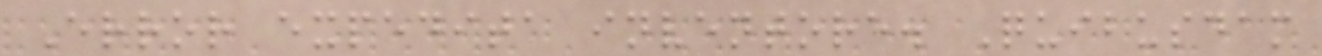Error expedita inventore. Quibusdam
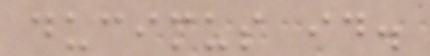ducimus id.
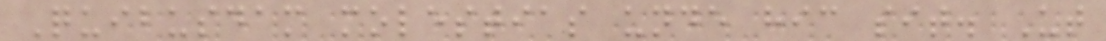Quibusdam molestias unde hic sit. Ut
